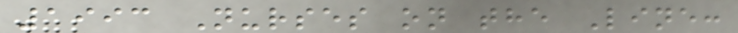1993 Nurses on the Line:
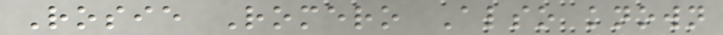Rosie Romero Also known
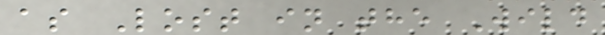as Lost in the Wild
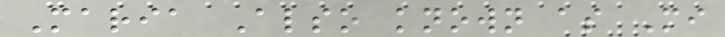Maria Also known as Mi
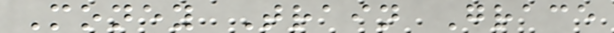Money Train Grace
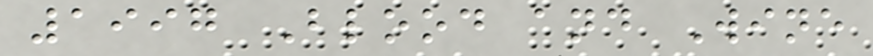1997 Blood and Wine
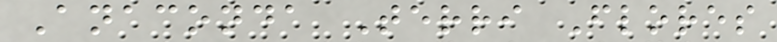Anaconda Terri Flores
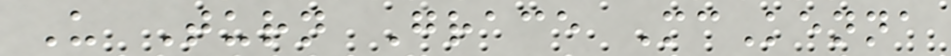U Turn Grace McKenna
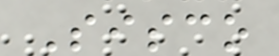Sisco
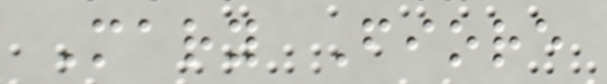Mary Fiore
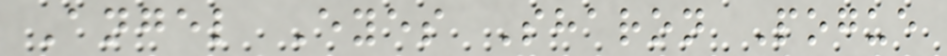Angel Eyes Sharon Pogue
